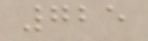725
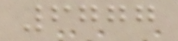6777
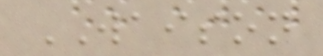WAISON
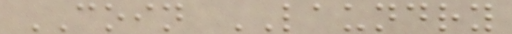COIN LAUNDRY
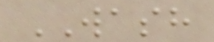WASH
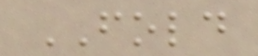FOLD
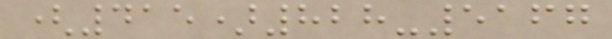(415)828-5167
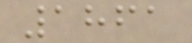1861
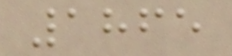1865
